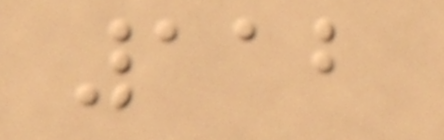112
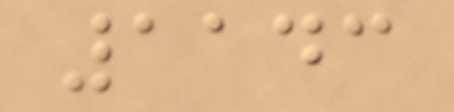1143
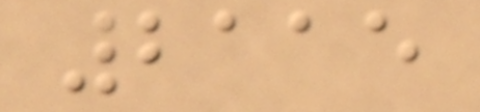2115
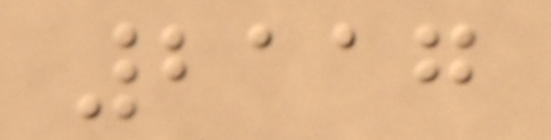2117
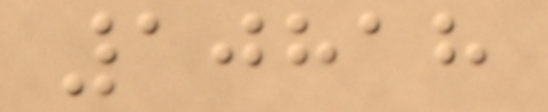10818
